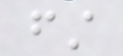first
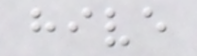hive
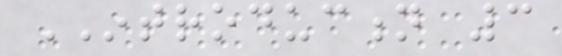INTRODUCTION 3
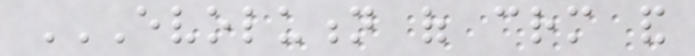EVOLUTION OF CRM AND
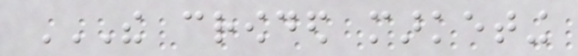THE CROWDED MARKETING
